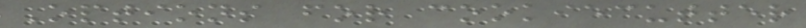Options for cookiecutter
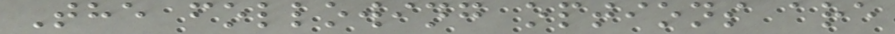The following options are
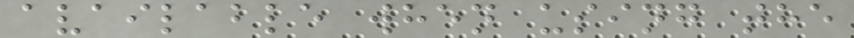available when using the
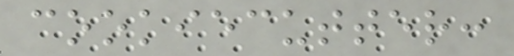cookiecutter:
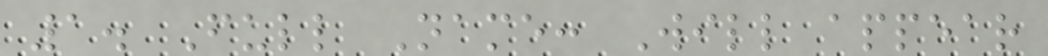1. Full Name: Will appear
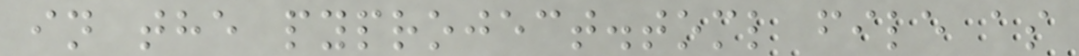in the pyproject.toml file as
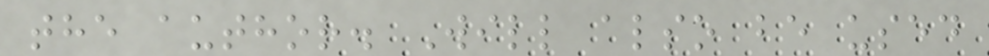the author. Will also be used
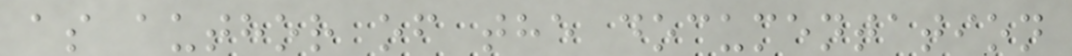as author of the documentation
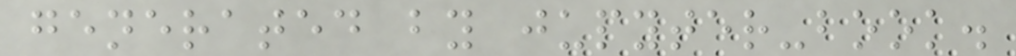generated by jupyter-book.
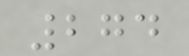274
